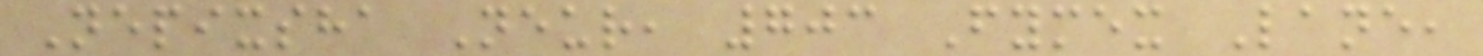Nepixsha Neur, 703 Fymex Lane,
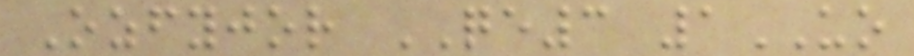Ozfyjor QE3 1UO
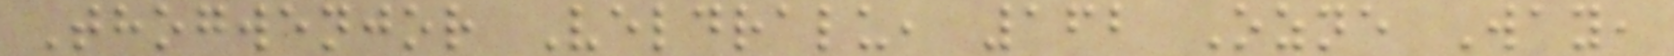Thogwenjor Veldralu, 162 Ozne Way,
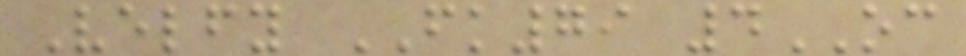Velfy FK79 4OC
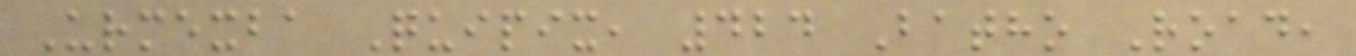Urmexba Quipix, 424 Batho Road,
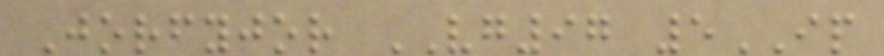Jorfyjor VG97 5IP
